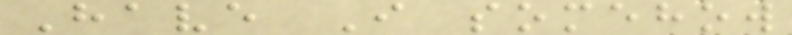Have I somehow
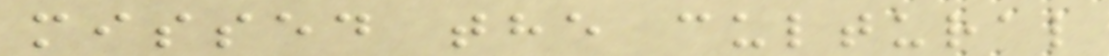missed the cultural
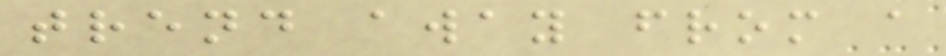trend away from a
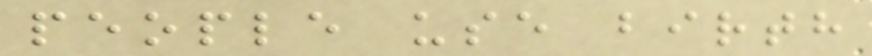people use birth
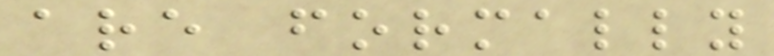are formally
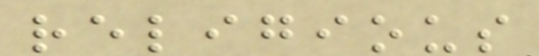religious
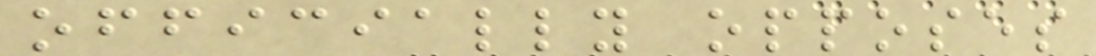officially opposes
